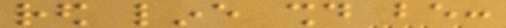red line should be:
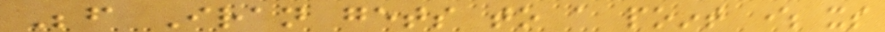Before Iran gets to a point where its
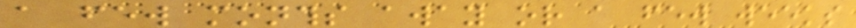a few months away or a few weeks
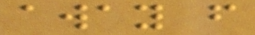away from
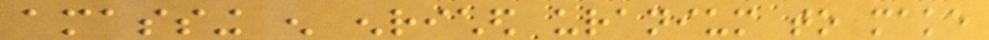amassing enough enriched uranium to make
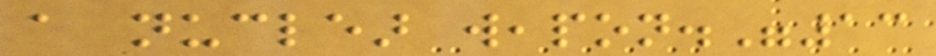a nuclear weapon."13
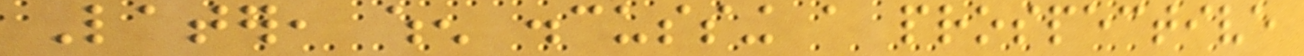Later, when discussing a prospective
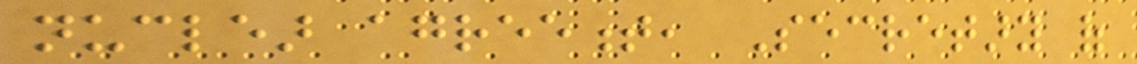nuclear agreement, Secretary of
